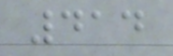414
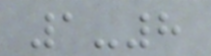1-8
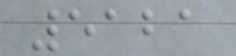5121
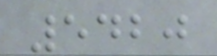5420
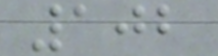102
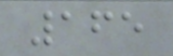165
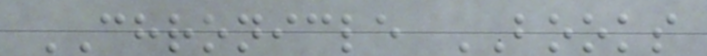CHRONICLE BOOKS
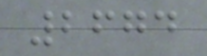2674
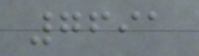7691
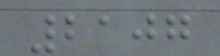2107
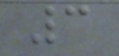3
